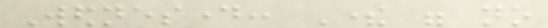Wednesday: There were no
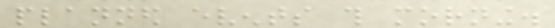planned events this morning.
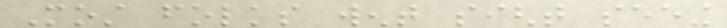Most folks went sight seeing
